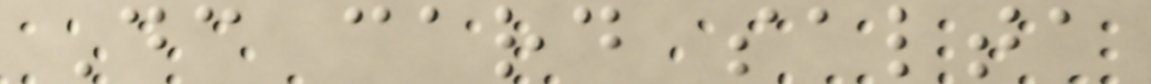Dc card salta
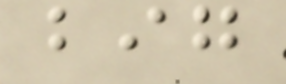big
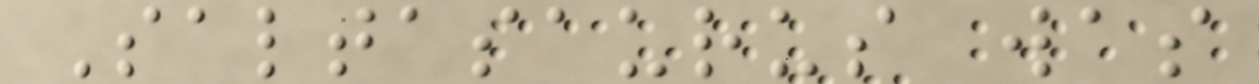Saltasaurus was
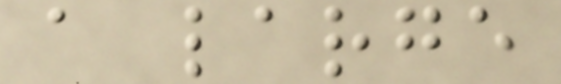a large
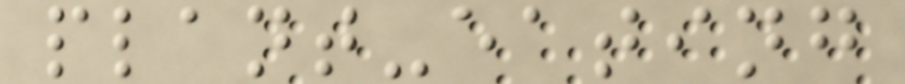plant-eating
